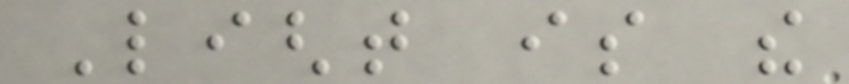Light is the
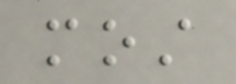most
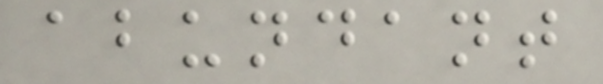abundant
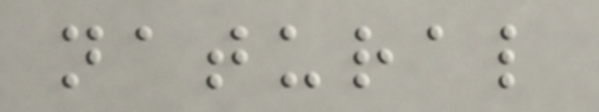natural
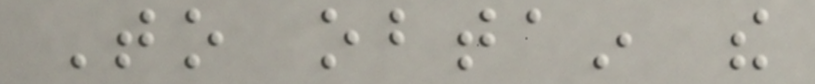To obtain the
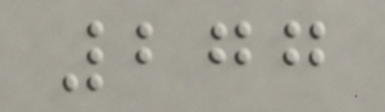277
